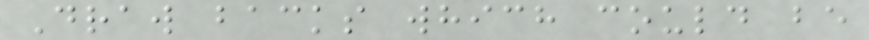Draw backs which could be
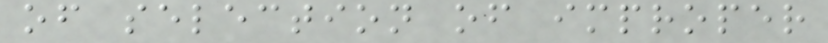of selection of improper
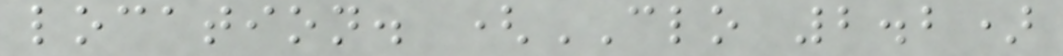location. (CLO 2.2)
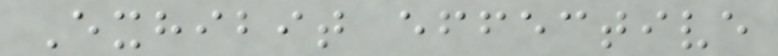Exhibit effective
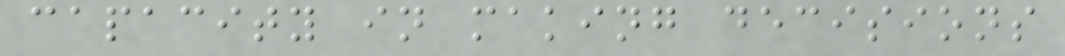capacity in making decisions
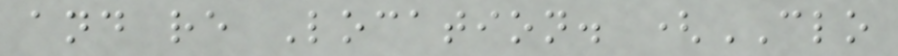and re Location. (CLO
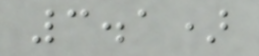3.1)
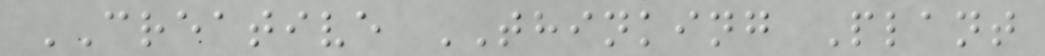CREATIVE THINKING Plant
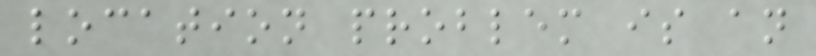location problem is an
